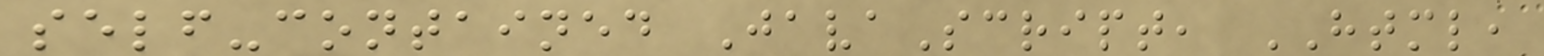self-contained JavaScript, HTML,
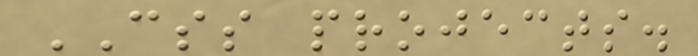CSS projects.
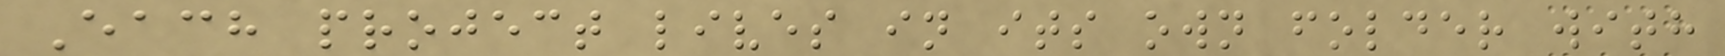Each project lives in its own folder with
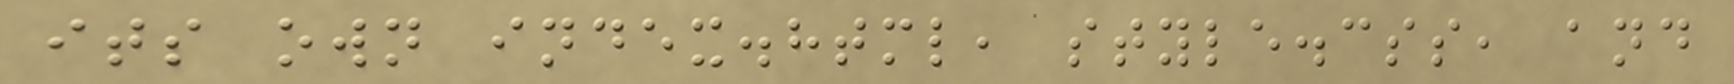its own index.html, style.css, and
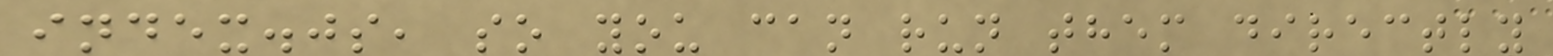index.js, so you can run them directly
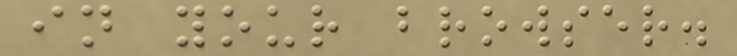in your browser.
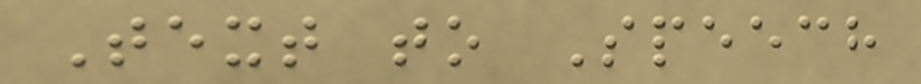Text to Speech
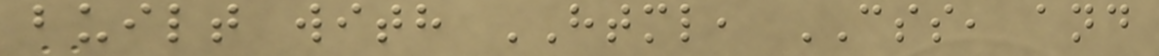built with HTML, CSS, and
